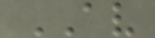AV
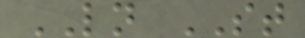LN ST
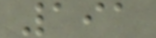191
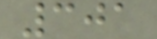301
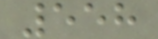558
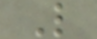L
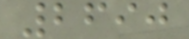2690
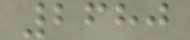2680
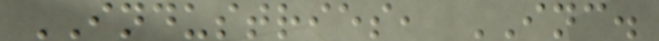INDUSTRIES, INC.
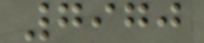7970
